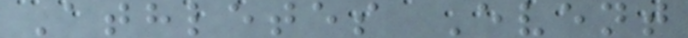Athletes Event
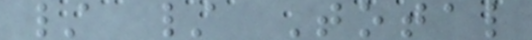/ / Total
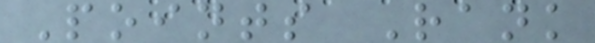Points Rank
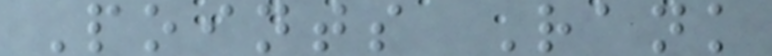Points Rank
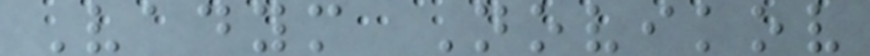Vadym Novikov
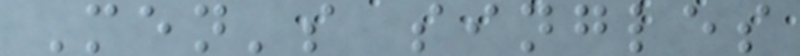Men's singles
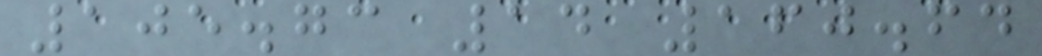105.73 14 160.64
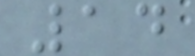14
